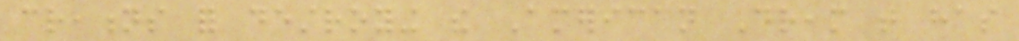creations for destroying the American Dream that has
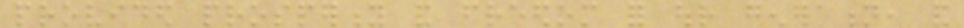provided prosperity and freedom for our generation, and
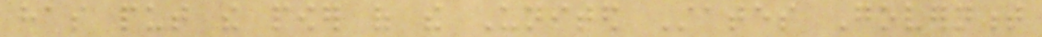has put the power of the United States Government
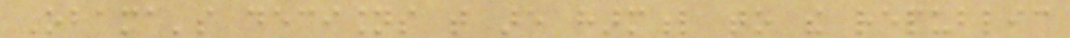Obama's decisions that are harmful to the republic
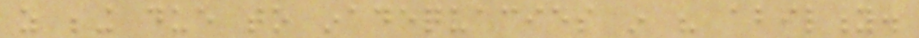as being due to inadequacies in his ability.
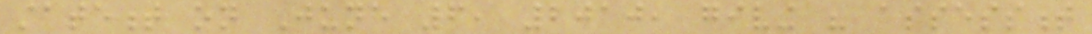statement on June 6, 2010, giving his assessment
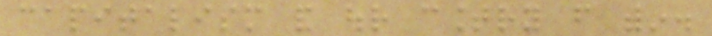capitalism and our country from within.
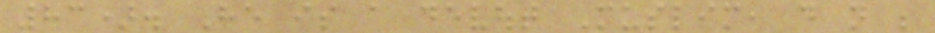83). He is a devout Muslim, do not be
